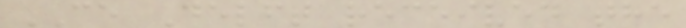CE Delft received the
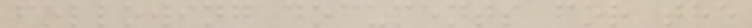following documents for the
